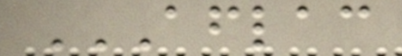AFLAC
